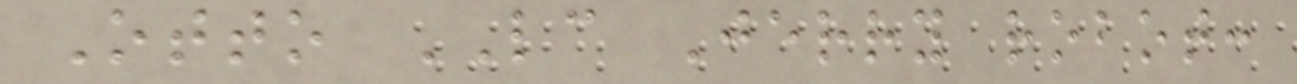Otto LC Jerry robot:
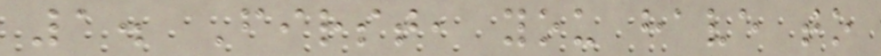1. First, you have to
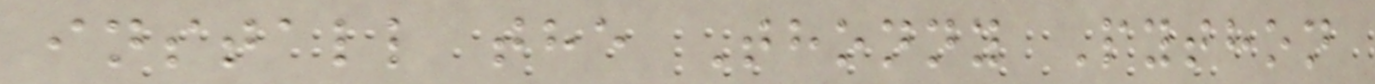install the Thonny Python
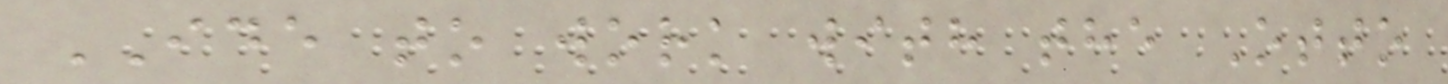IDE to work with the Otto
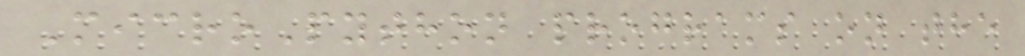MicroPython programs on the
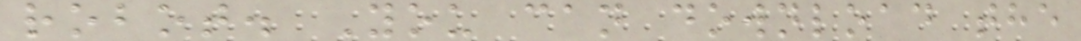robot. You can download the
